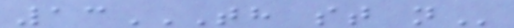13TH ST N
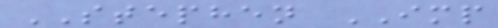STEPHEN IMP
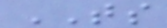TS
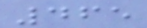465
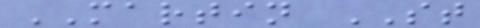MARTIN ST
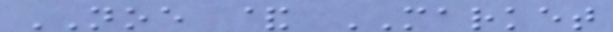NOE & MARKET
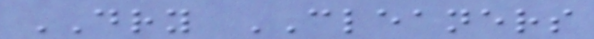DRY CLEANERS
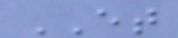ET
